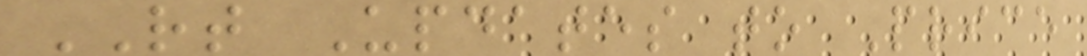RT Updates to Price
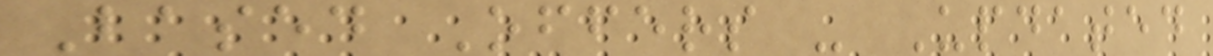Based Offers - Updated
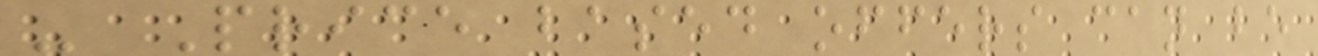- Price based offers can be
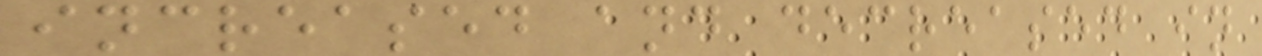increased and decreased in
